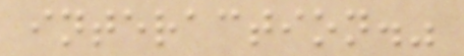interaction."
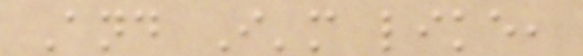And I'm like,
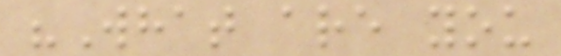"What are you
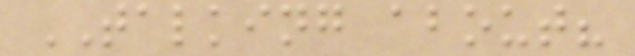TALKING about?
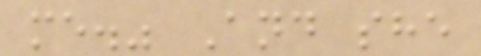me." And she
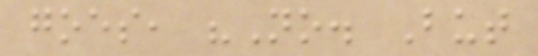goes, "No. But
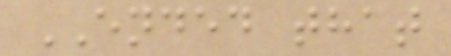ENDED that
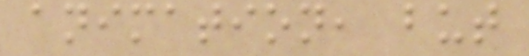animation, but
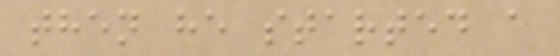then he started a
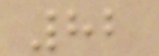82
